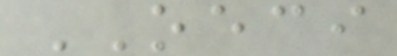OECI
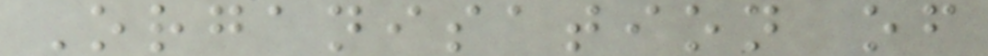Organisation of
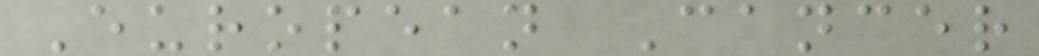European Cancer
